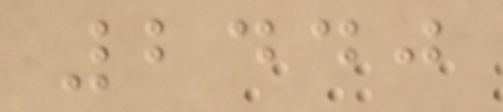2440
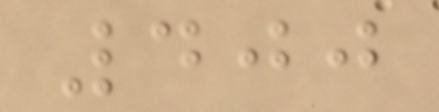400
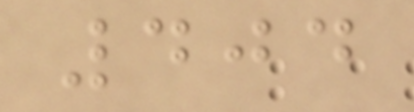404
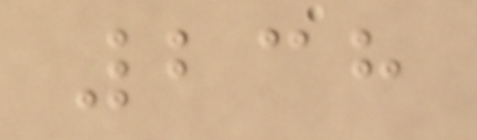238
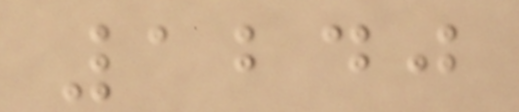1240
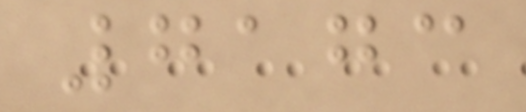7173
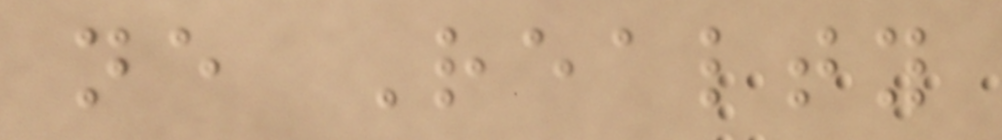ne Realty
